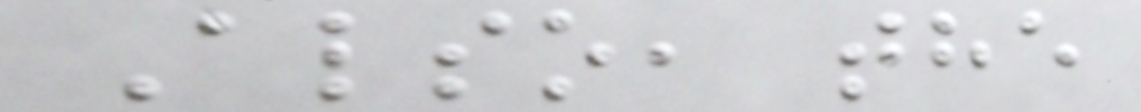Also, the
